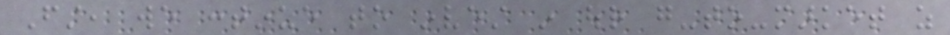First, we continue to invest in our go-to-market as
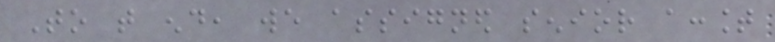To that end, we assigned senior account
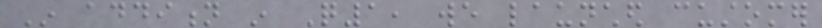In addition in Q1, we launched customer
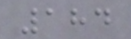184
